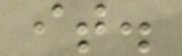it.
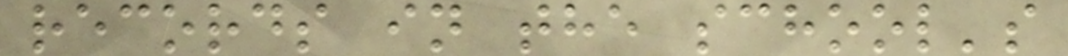records in the school's
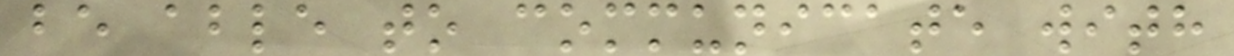be able to communicate with
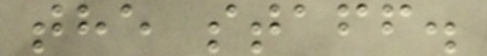the staff.
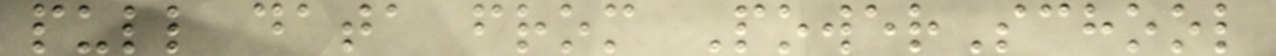pull data from PowerSchool
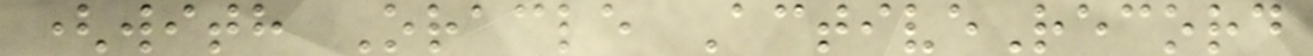(with Oracle ActiveRecord
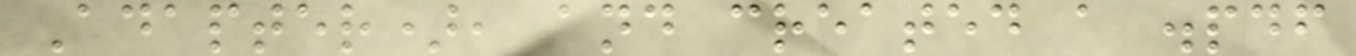Adapter), and created a .pdf
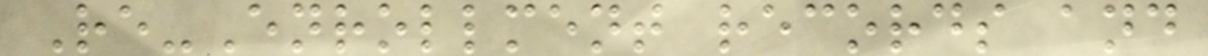Re-Enrollment records and
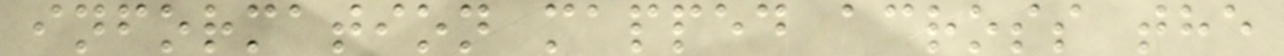information mapped across the
